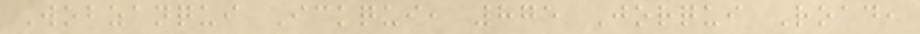Wobzanqui Ickqui, 875 Jorqui Road,
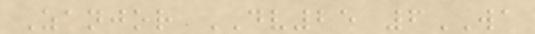Zanjor DV25 6WA
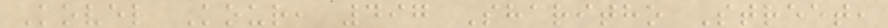Kovel Kour, 497 Sharitho Street,
